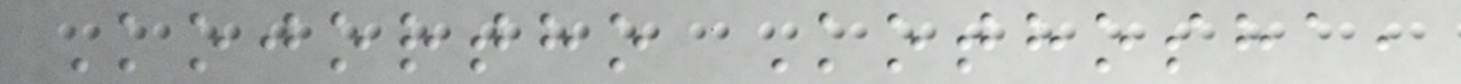Kojortho Kothosha,
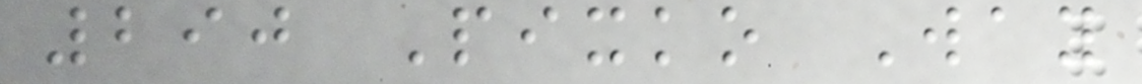290 Pixko Way
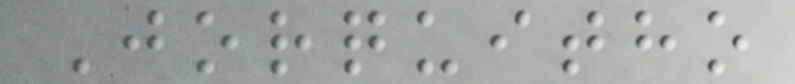Jorquitho
